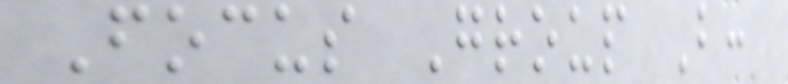Focus Group B:
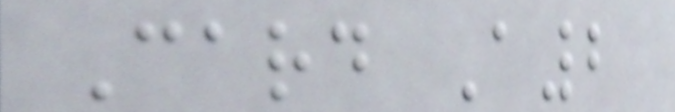Card A2
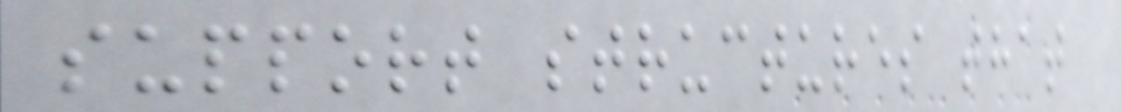support structures that
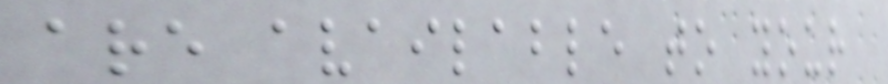are available to your
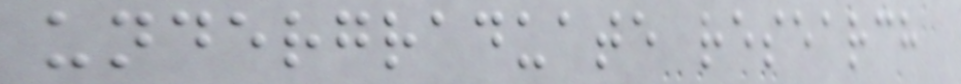undergraduate research
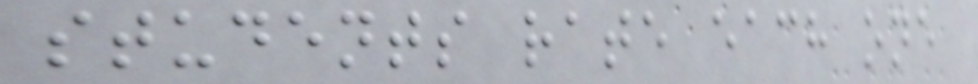students rate each one
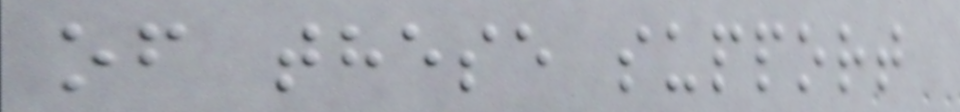of these support
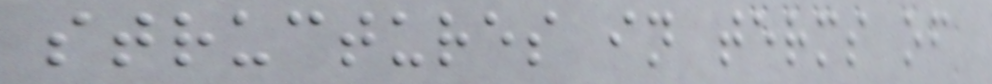structures in terms of
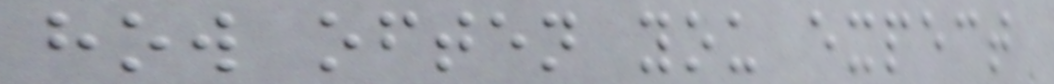how often you expect
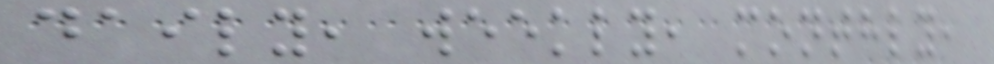daily, weekly, monthly,
